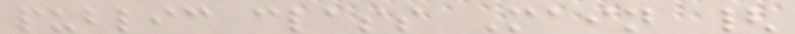public class Main {
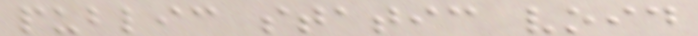public static void
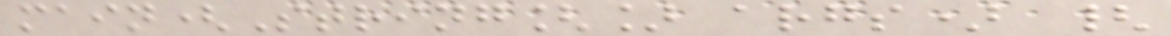main(String[] args) {
